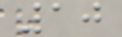10
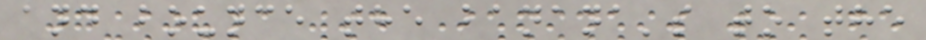and bounce the banana's to the
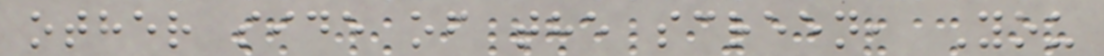other side of the screen, You
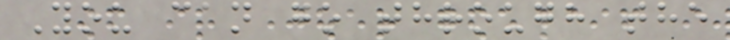You can go through the
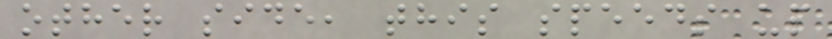other side, this speeds up
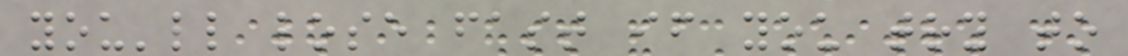you'll lose fast if you try to
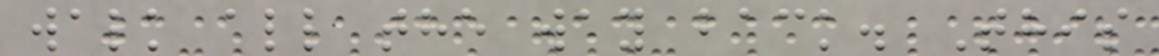walk all the way back. This
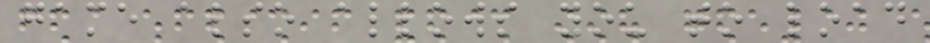game also allows you to load
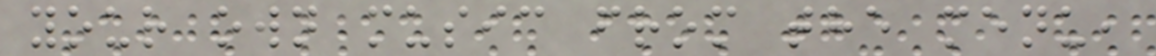your own music from the menu,
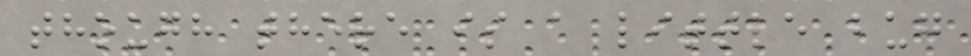though there is a little bug
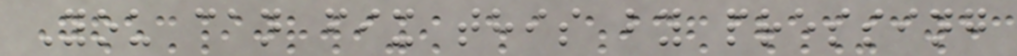You can fix this by pressing
